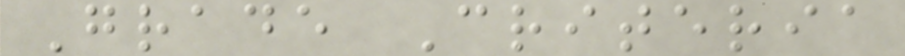Grade Criteria
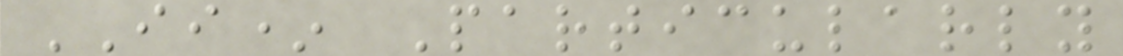II* Particularly
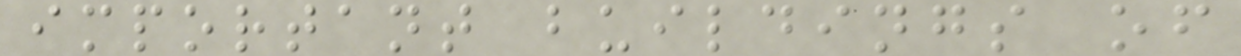important buildings of
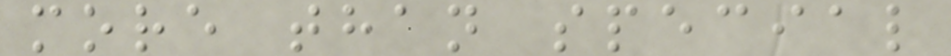more than special
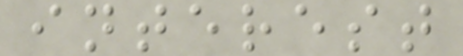interest
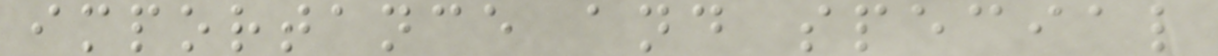importance and special
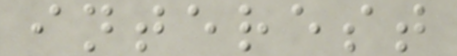interest
